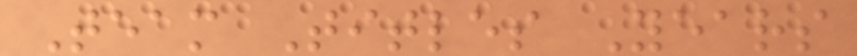Team Titles Years
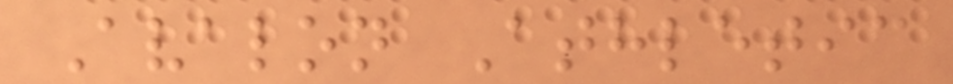Avalon Athletic
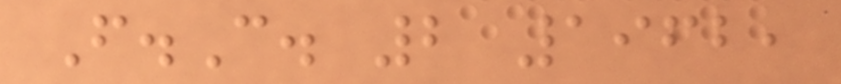F.C. 2 1962,
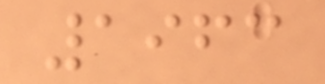1963
